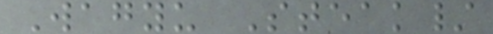Wagyu Steak/
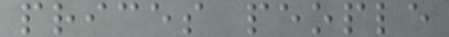prices people
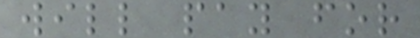will pay for
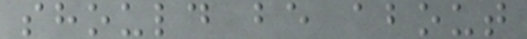should be about
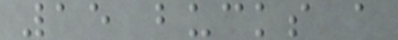15 bucks a
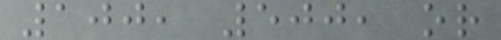100, 500, or
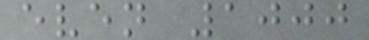even 1000
